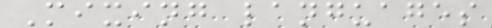Mixing languages
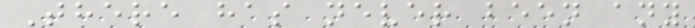There has never been any
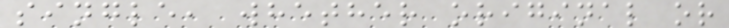single, whether original or
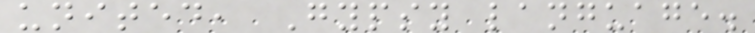united, Gypsy language.
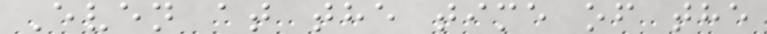Even at the time of the
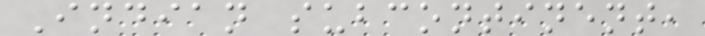Indian subcontinent,
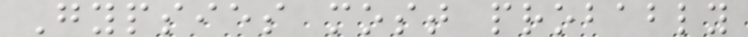Gypsies most probably
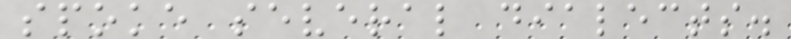spoke several dialects.
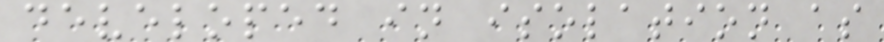developed in isolation as
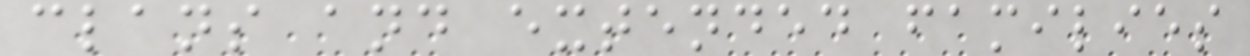clans and extended families
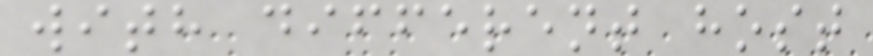with different host
